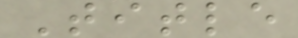Title
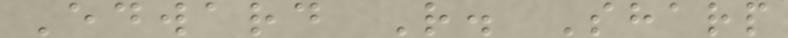Edward R. Sharp
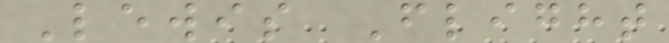Lewis Flight
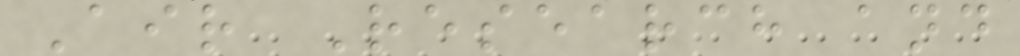Air Research and
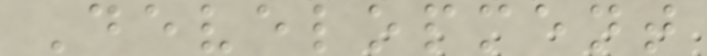Development
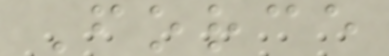Force
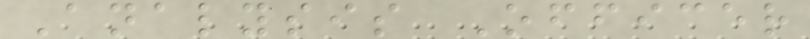Analysis Officer
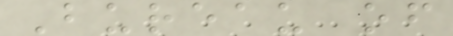Bureau of
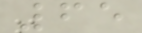65
